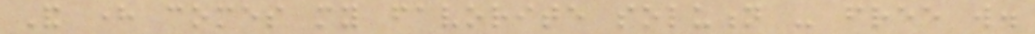And here comes my favorite solution - free will.
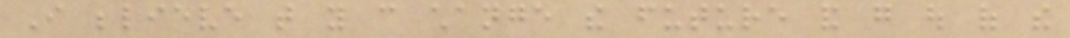I believe that you can change the future and go out of the
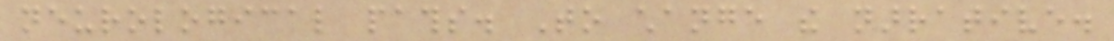neurological paths. To change the narrative.
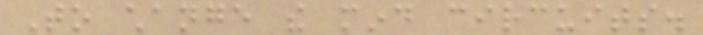To change the mind circuits.
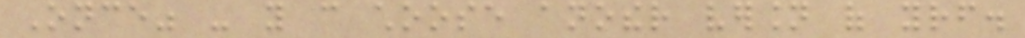Once" - you can choose another version of yourself.
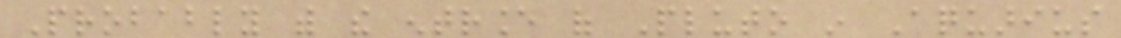Probably with the entrance of Pluto in Aquarius
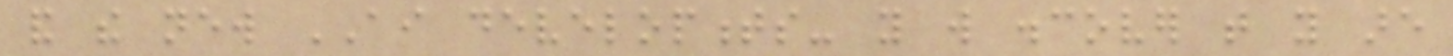and the new AI developments- you will discover that you are
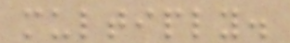multiply.
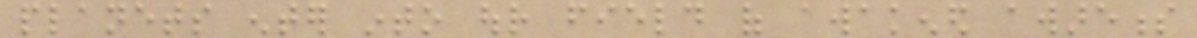planets enter into our field of awakened awareness
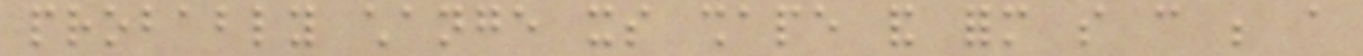probably change its shape and form so can be a
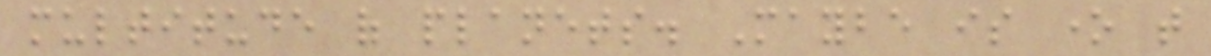multitude of planets. Maybe is one that
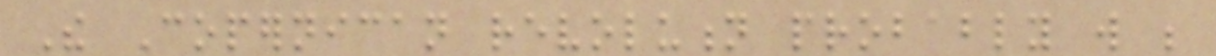The Copernican revolution probably will be
